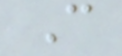C
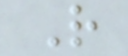R
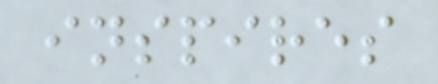inspires
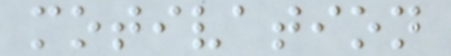motivation
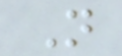N
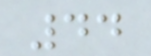44
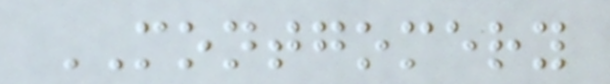MONTGOMERY
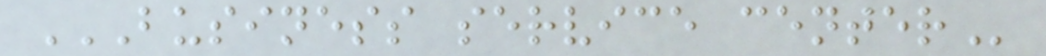BUSINESS SERVICE CENTER
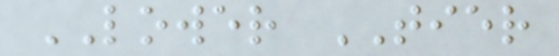LOWER TIER
